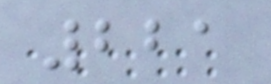221
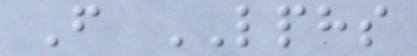F LPHS
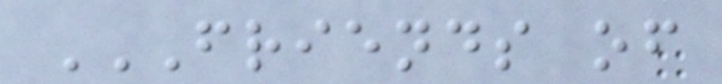FRIENDS OF
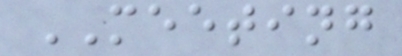MEETING
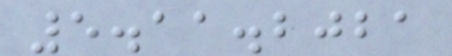5.11.2021
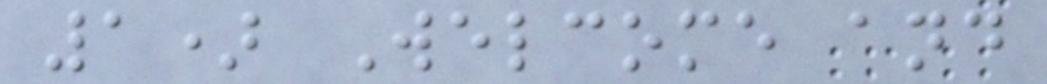1) Welcome and
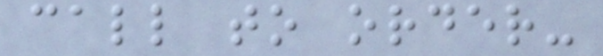call to order-
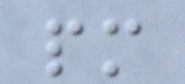pm
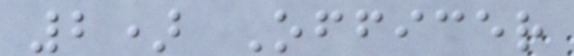2) Officer
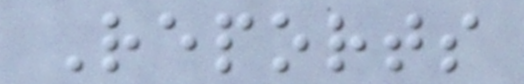Reports
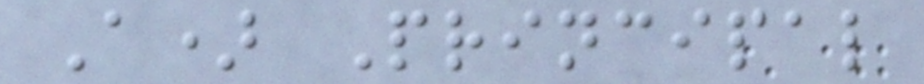A) Principal
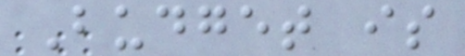Budget is
